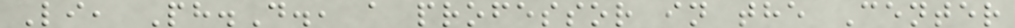Li, Ph.D., a professor in the Center
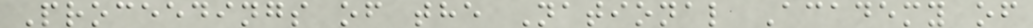Proceedings of the National Academy of
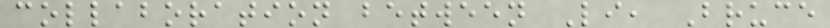collaboration between Li, Bruce
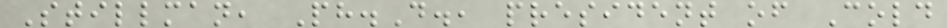Stillman, Ph.D., president of Cold
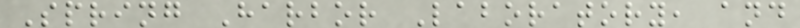Spring Harbor Laboratory, and
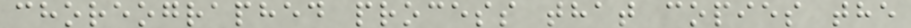choreographed process that copies the
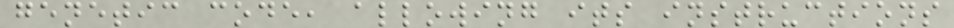genetic code, allowing its instructions
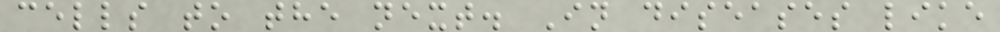cells to the next. In diseases like
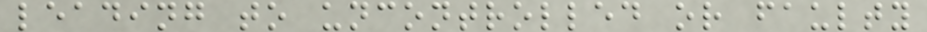leading to uncontrolled or faulty
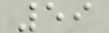59
